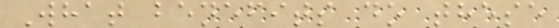What benefits do these
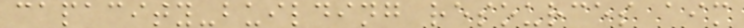capacity-building resources aim
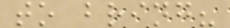to bring?
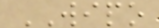WIPO
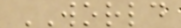WORLD
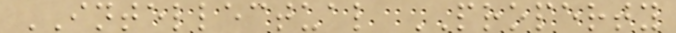INTELLECTUAL PROPERTY
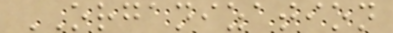ORGANIZATION
